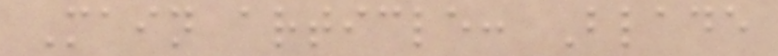Main article: Blade
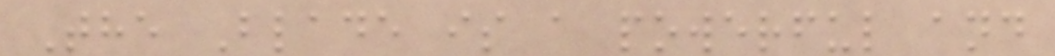The Blade is a powerful and
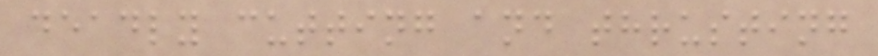deadly cutting and thrusting
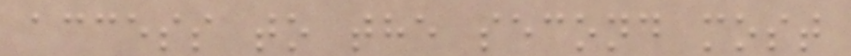access to the second most
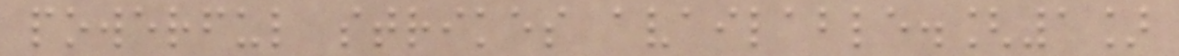powerful strikes available.[1]
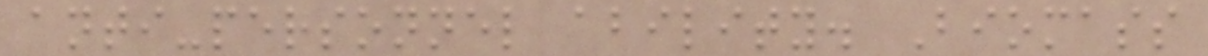anti-personnel ability. Biomass
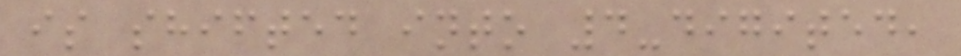is shifted into 4-digited,
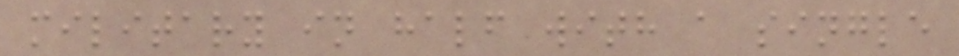military in half with a single
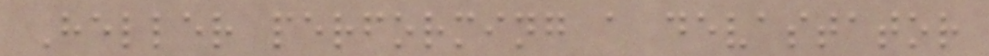Heller performing a devastator
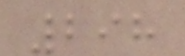298
